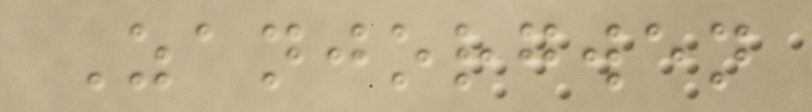Zanjorgwen
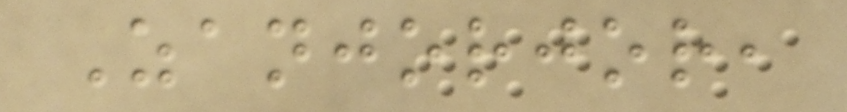Zanjorjor,
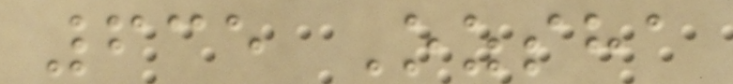635 Ozsha
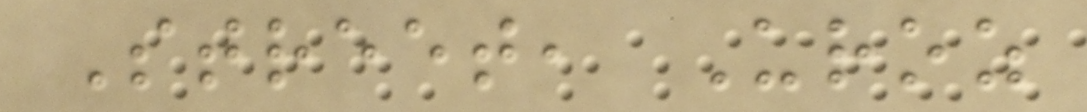Street, Uroz
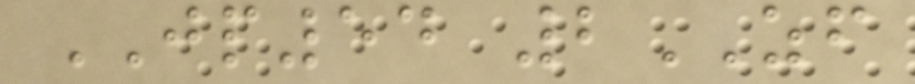JP54 2ZF
